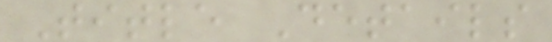Title Details
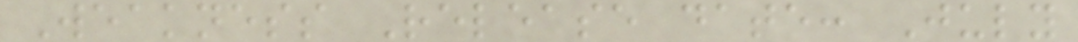Weakness Release date: July
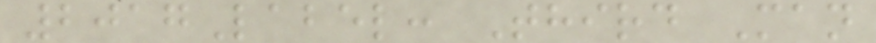2017Label: Third Man
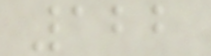122
